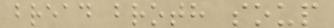bread broth soup
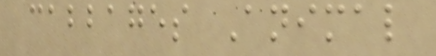cabbages Animal
